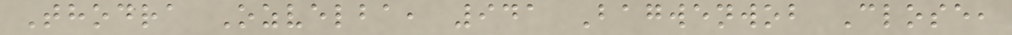Thodra Ozvelba, 941 Bagwenwob Close,
